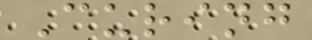Curing
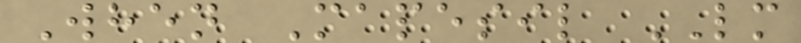When Mapesil LM
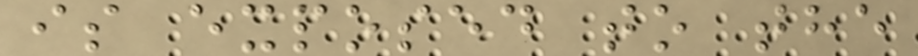is exposed to the
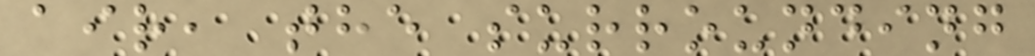air, the surrounding
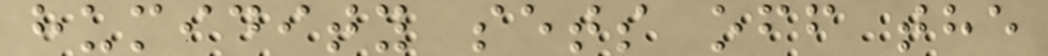humidity sets off the
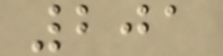201
